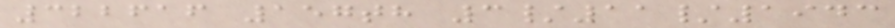322616 157th 3/11/1943
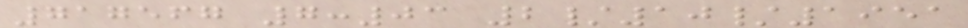717567 7:03 2/10/1951
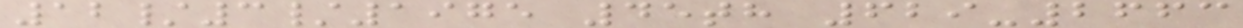12/3/1975 45th 629-2663
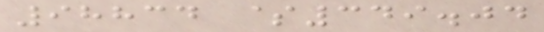98834 $349.04
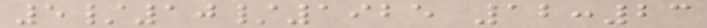5/10/1925 12:23
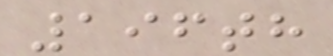196th
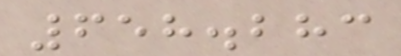658.283
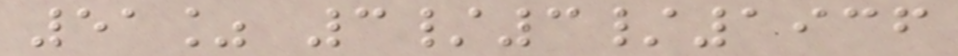51% 3/3/1936
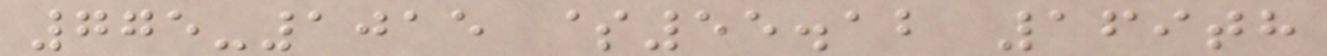775-1015 $55.12 169th
